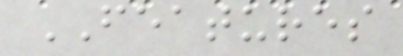FEATURES
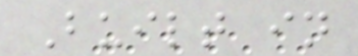Built in
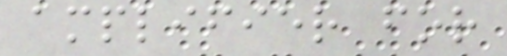amplifier for
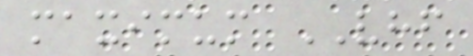maximum VHF
